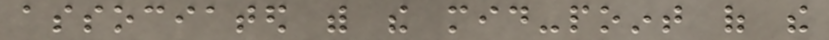associated with the mid-point of the
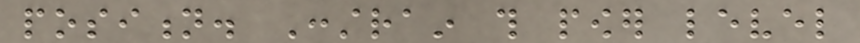position. Constrain this power level
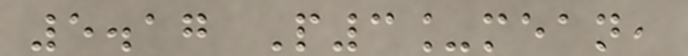5.17 P3_mean,
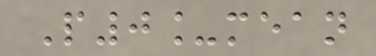P0_mean
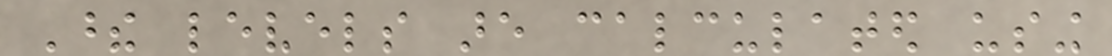These levels are calculated using
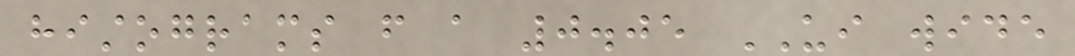histograms from a 0.05 UI wide
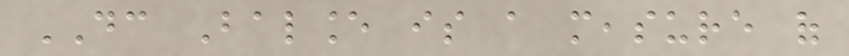DC Balance is a measure of
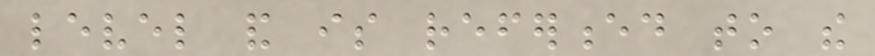level and is referenced to the
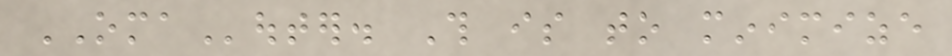OMAouter. This is to minimize
